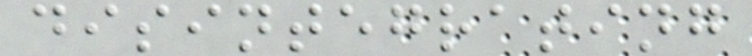disintegrating
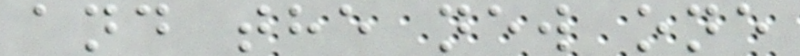and the new one
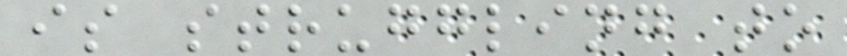is struggling to
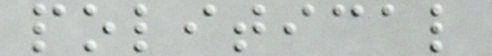political
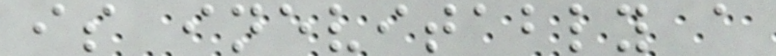is inevitably a
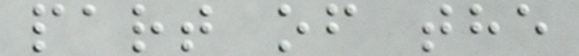part of the
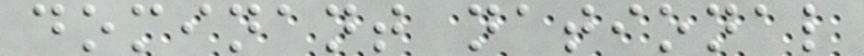dominant national
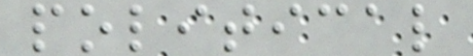political
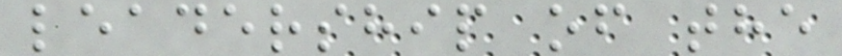leadership of the
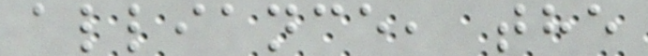alliance, the
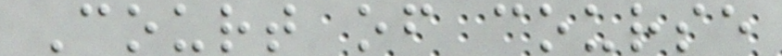Court of course
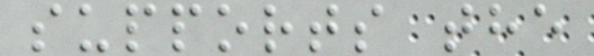supports the
